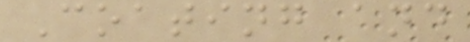Coating and
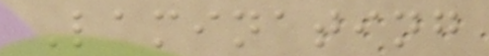Laminating
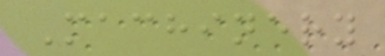Machinery
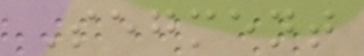Segment
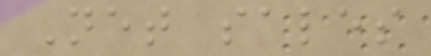Net sales
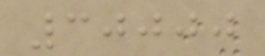30000
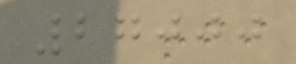27000
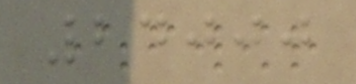24000
